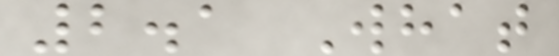2.1 What
